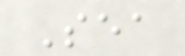Sea
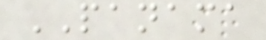PANAMA
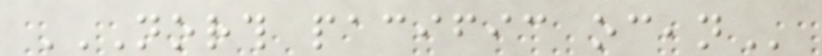NORTH PACIFIC OCEAN
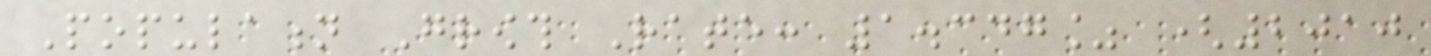Population Growth Rate: 1.347% (2010
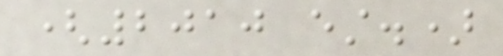(2010 est.)
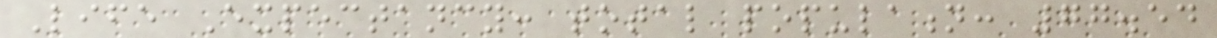Life Expectancy: total population: 77.54
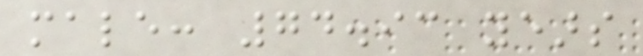male: 74.93 years
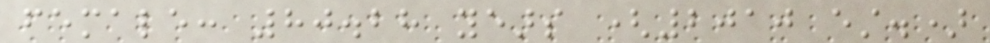female: 80.28 years (2010 est.)
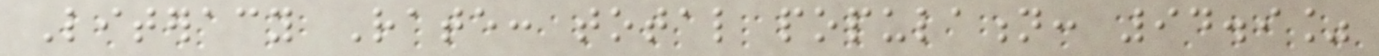Literacy Rate: total population: 94.9%
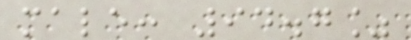male: 94.7%
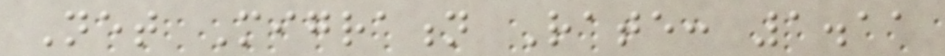Net Migration Rate: 1.11
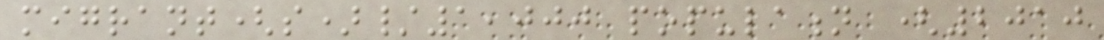migrant(s)/1,000 population (2010
